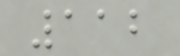112
